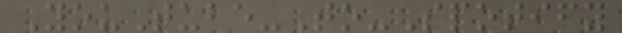YouTube-To-Spotify
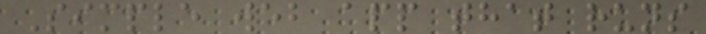Simple web app that runs
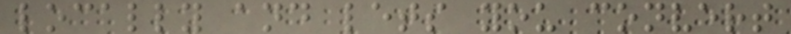locally and lets you convert
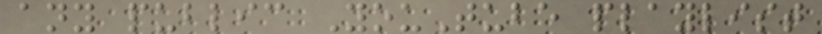any public YouTube playlist
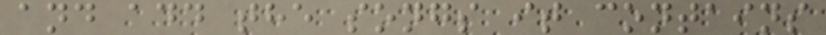and add the songs it contains
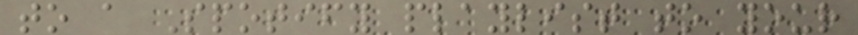to a Spotify playlist to your
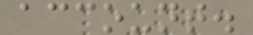account.
